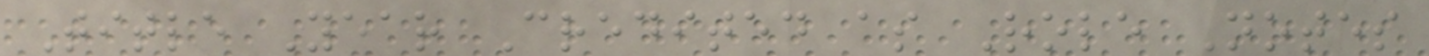Title Year Credited as Role Notes
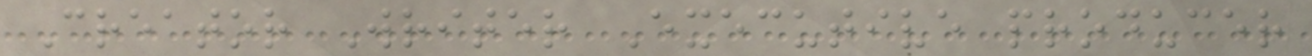Creator Writer Executive producer
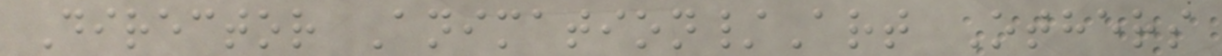Director Animation/Art Others
